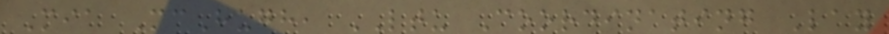Mia McHugh, LTU Coordinating Lay
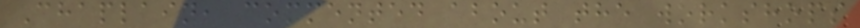Chaplain, commented about the workshops
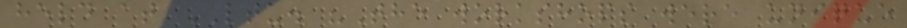held at LTU. "The workshops were unique
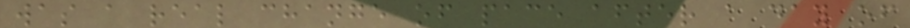was a real change of pace after a day of
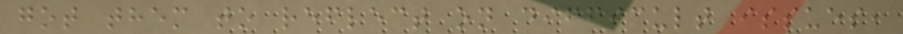got them to reflect on difficult issues,
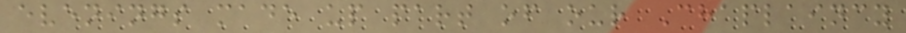evenings made up part of our Chaplaincy
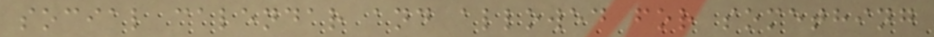social calendar and allowed for something
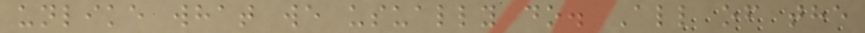unlike what we usually do. All of the
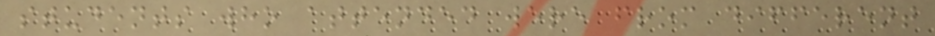students who attended were from different
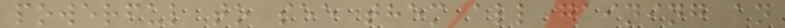powerful to see them all gaining an
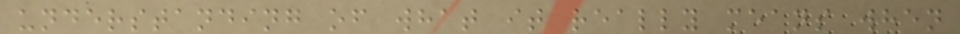understanding of what it really means when
